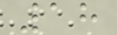18
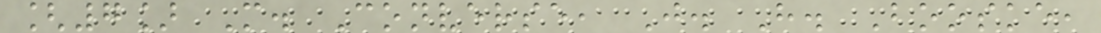[7] M. Converse, J. H. Booske,
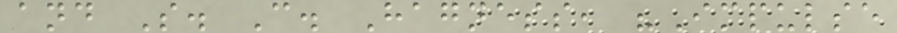and S. C. Hagness, "Impulse
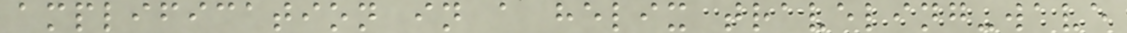amplification in a helix traveling-wave
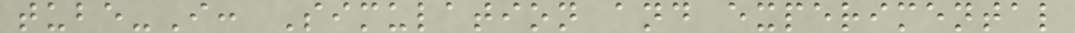tube-I: Simulation and experimental
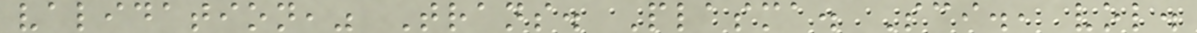validation," Trans. Plasma. Sci., vol.
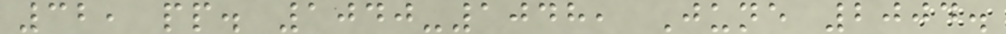32, pp. 1040-1048, June 2004.
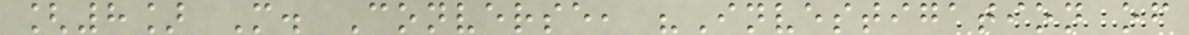[8] M. Converse, "Investigation of
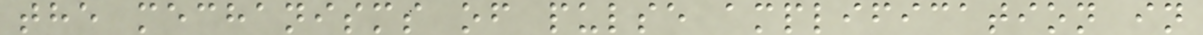the mechanisms of pulse amplification in
